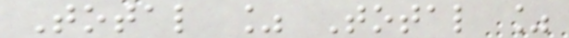Total % Total %
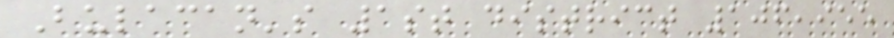Bulacan's 1st district 106,955
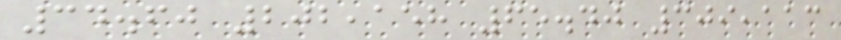34.60 202,158 65.40 309,113
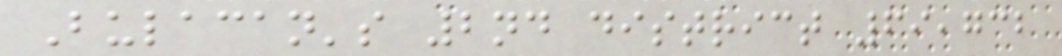Bulacan's 2nd district 69,732
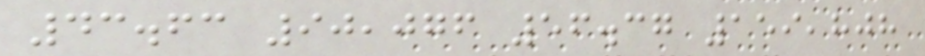43.63 90,076 56.37 159,808
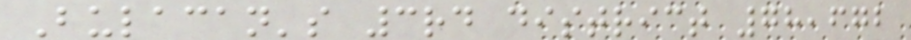Bulacan's 3rd district 78,672
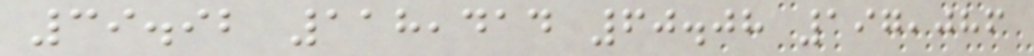39.92 118,414 60.08 197,086
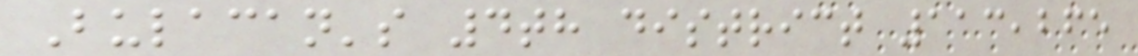Bulacan's 4th district 113,265
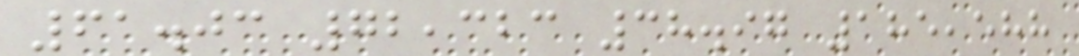61.03 72,323 38.97 185,588
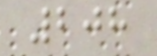208
